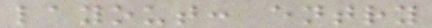layout: entry
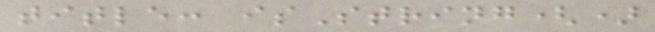title: isString()
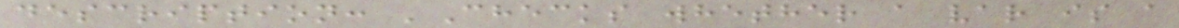description: 'Checks whether a var is a
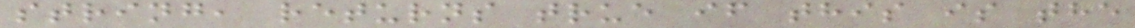string, returns true if this is the
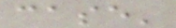case'
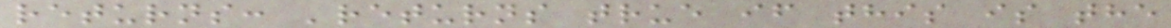returns: 'returns true if this is the
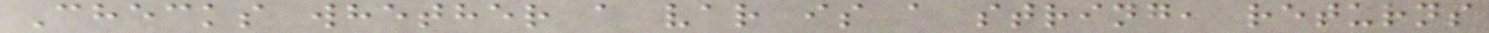Checks whether a var is a string, returns
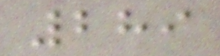289
